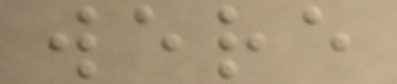were
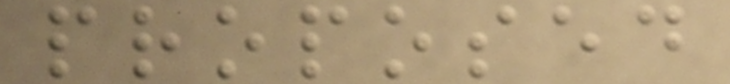proposed
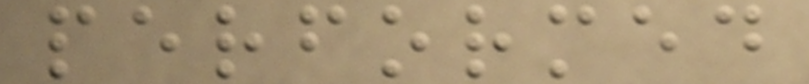performed
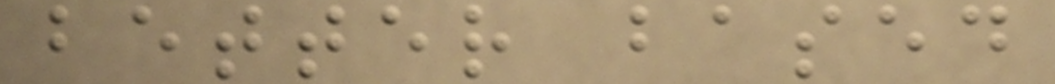better based
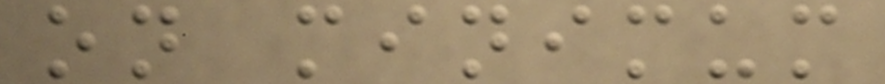on minimum
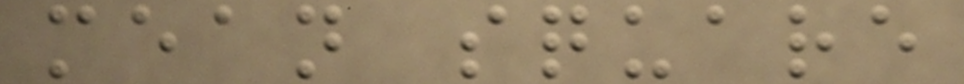mean square
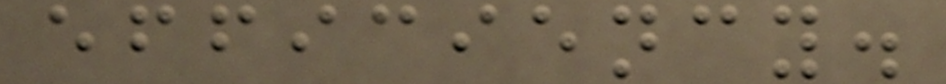efficiency.
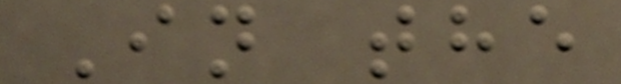In the
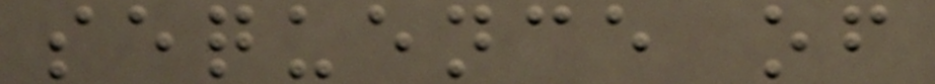sequence of
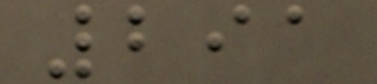291
